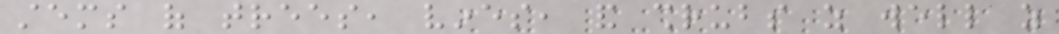stems of trees, vines, and shrubs as well as
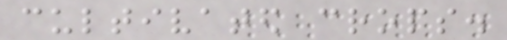cultivated crops.
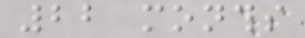22 months
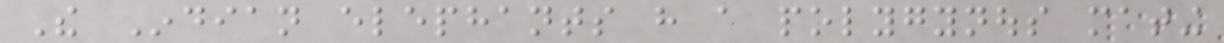The Indian elephants have a polygynous mating
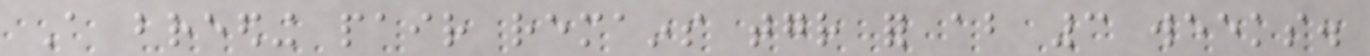A breeding pair remains together for about 3 weeks.
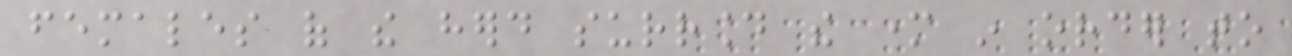females of the herd surround the mother in order to
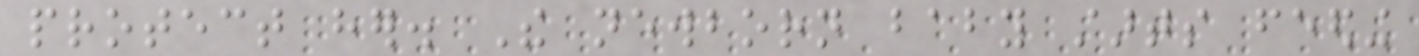protect her. The newborn baby starts feeding
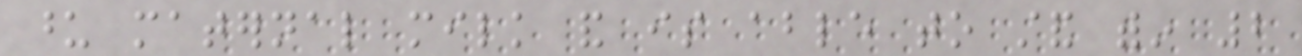upon maternal milk and is able to stand within 2
